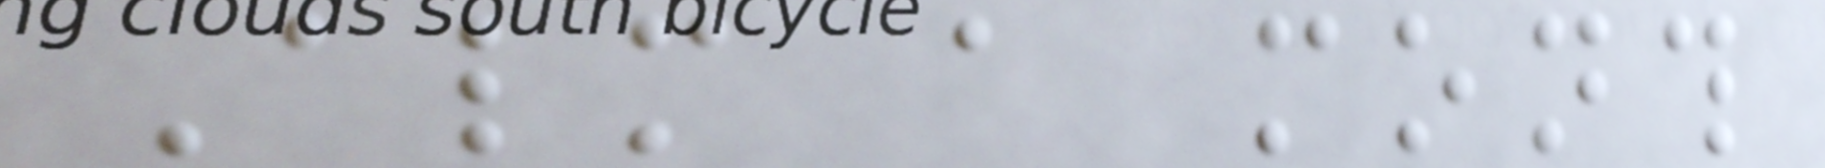Almost a month
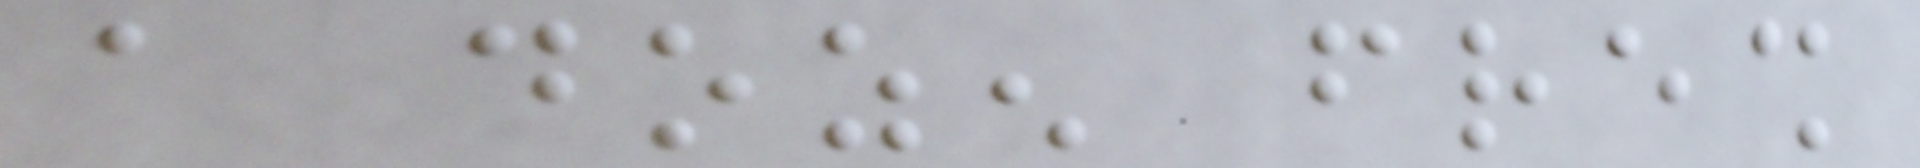a dozen fresh
